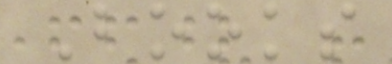Books
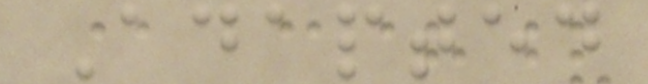Adapted
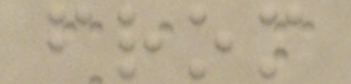from
